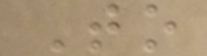To
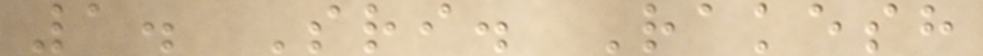1. Sri. Rakesh
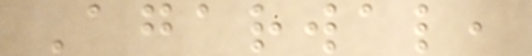Agarwal,
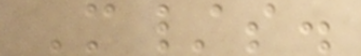M/s.
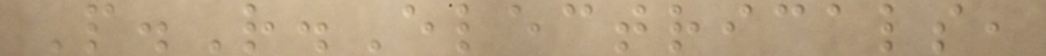P.R.Electricals,
